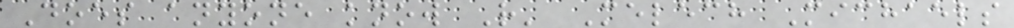Does anyone know R' Melech Michaels
